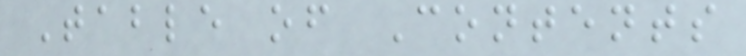Table of Contents
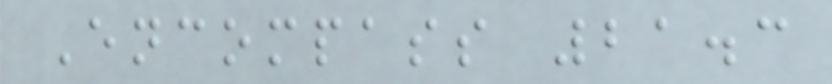Encompass 21.3
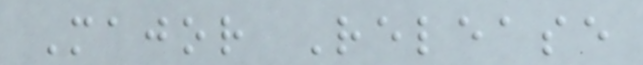Major Release
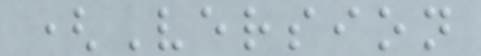(Version
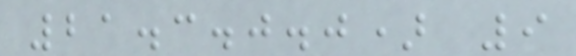21.3.0.0) 9
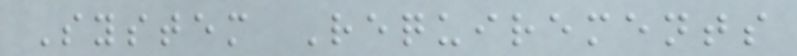System Requirements
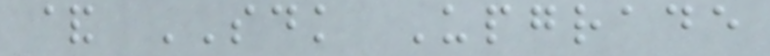& SDK Upgrade
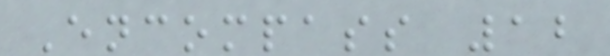Encompass 12
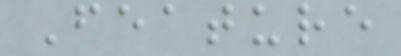Feature
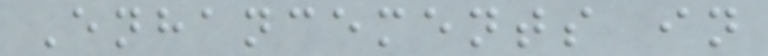Enhancements in
